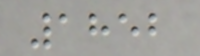1852
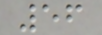56
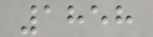1858
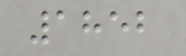1852
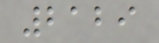2129
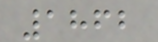1862
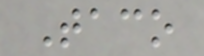Taco
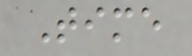Time
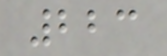223
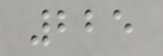225
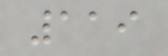119
